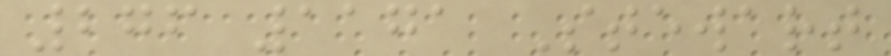276 1171 Stewart
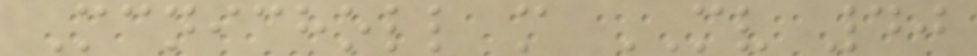Mcnicholl m MV 40
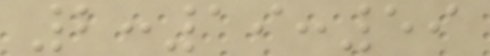2:19:59
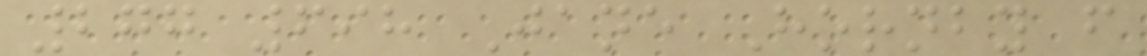277 698 Jane Hornby f
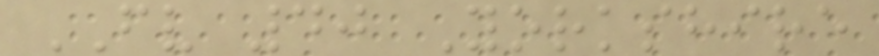FV 40 Yorkshire
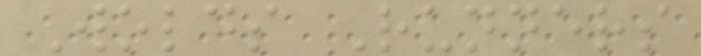Wolds Runners
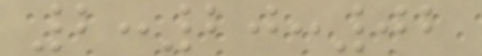2:20:02
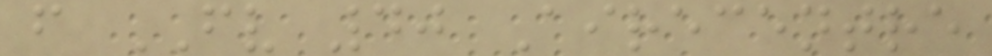f FV 40 Airecentre
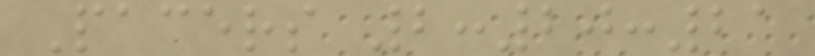Pacers 2:20:21
